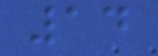14
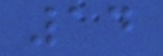14
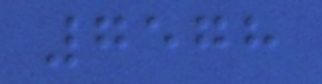7578
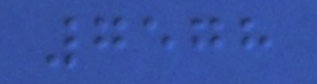7578
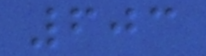603
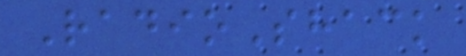RadioShack
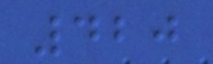420
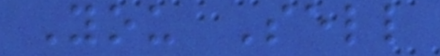You Sell
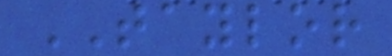TAYLOR
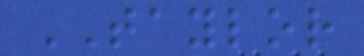TAYLOR
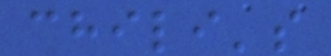chili's
